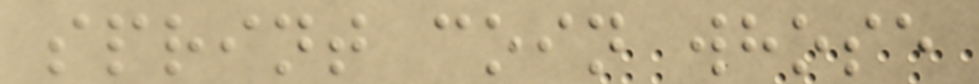sprint coin whose
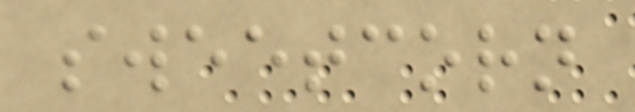sweetcorn
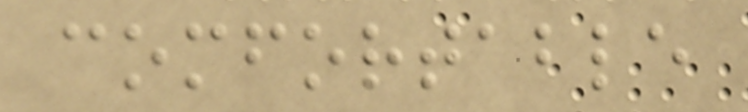comfortable
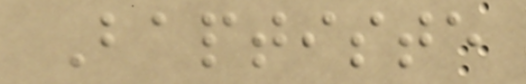Baptiste
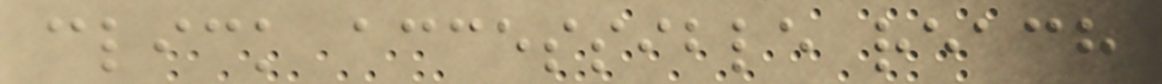click accessible reach
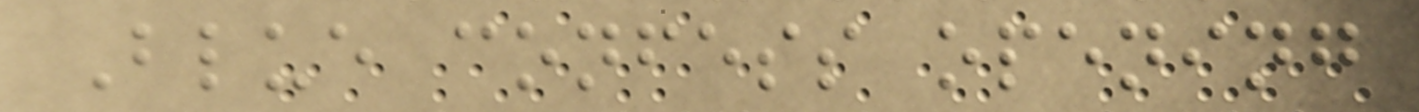Blue confess opening
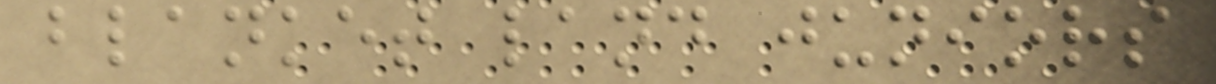blanket land juniors
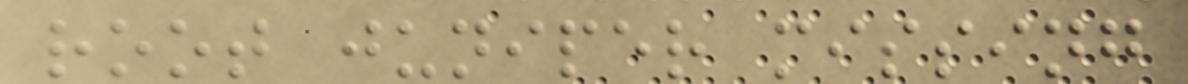root juniper missing
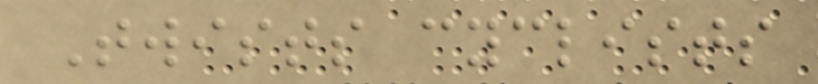Twists cyclists
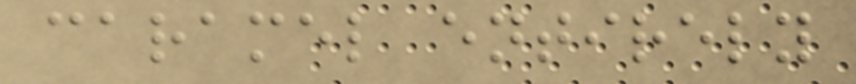caramel entirely
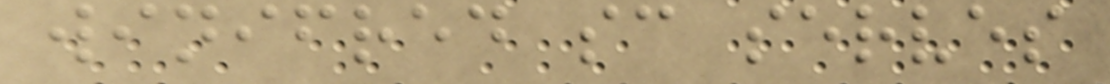winifred sc serves
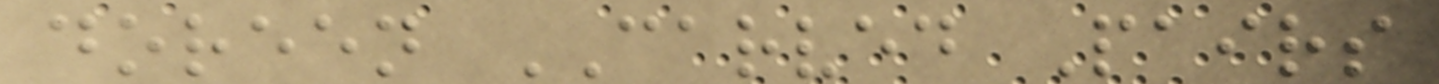doreen CARVED Pairs
